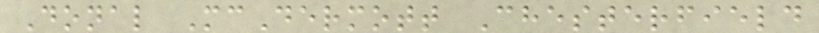Donal McDermott Chesterfield
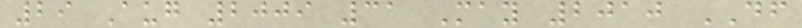29 Aug 2009 31 May 2010 DF
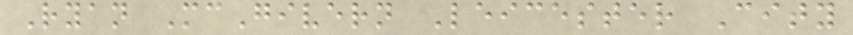Ryan McGivern Leicester City
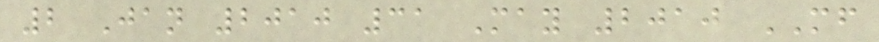2 Jan 2010 31 May 2010 MF
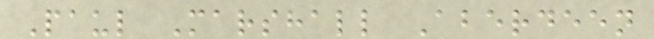Paul Marshall Aberdeen
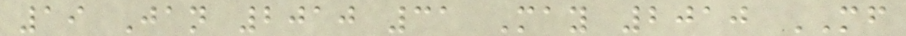19 Jan 2010 31 May 2010 MF
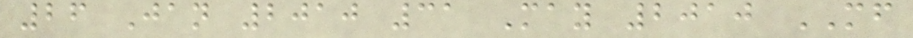26 Jan 2010 31 May 2010 MF
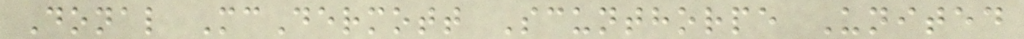Donal McDermott Scunthorpe United
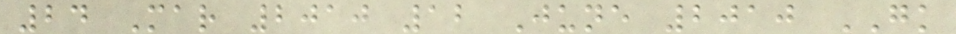24 Mar 2010 12 June 2010 GK
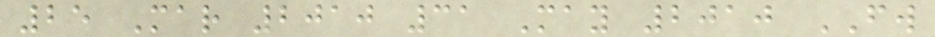25 Mar 2010 31 May 2010 FW
